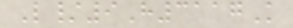L/9H3117K
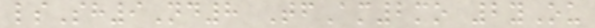lsSh9Nd8 TfAm2mo 2yOu
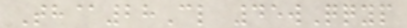Th@28Cl 45wQqyp
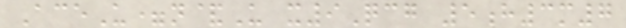AceU=n&U x9Qcg 5h3m7
